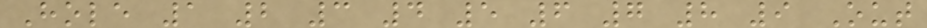Hole 1 2 3 4 5 6 7 8 9 Out
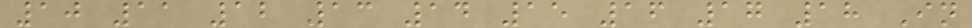10 11 12 13 14 15 16 17 18 In
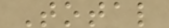Total
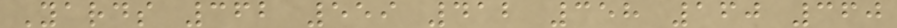Yards 362 559 412 358 160 360
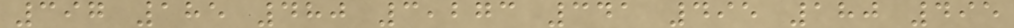397 185 480 3,273 341 495 180 495
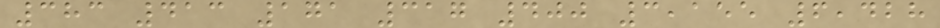383 413 171 317 400 3,155 6,428
